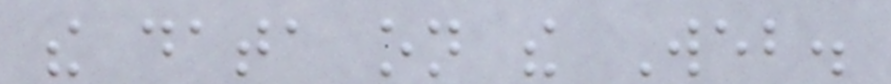the data on the Web.
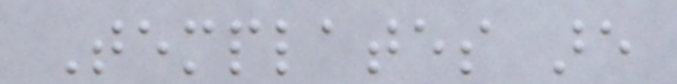Templates are
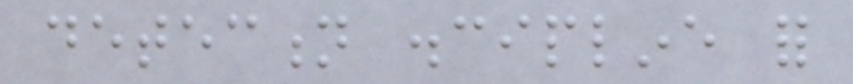detection discipline for
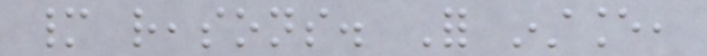many reasons. For instance,
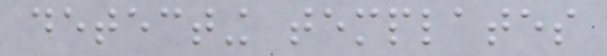detecting templates
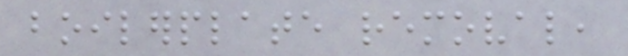boilerplate removal,
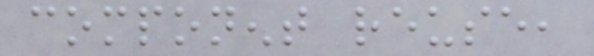component reuse,
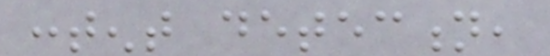content detection,
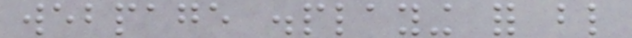webpage displaying for blind
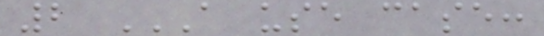2 A USE CASE:
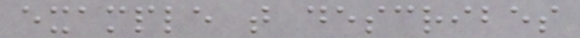example that describes
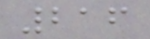216
